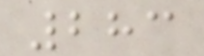283
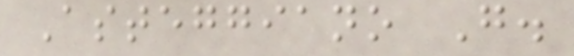Asteggiano G.
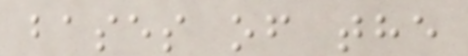bases of the
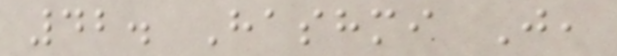42. Hashmi J,
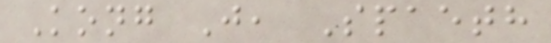Kong J, Spaeth
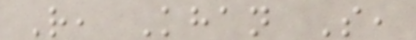R, Khan S,
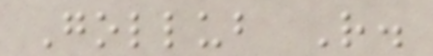Gollub R.
